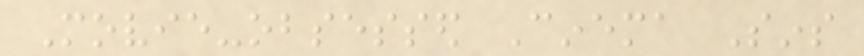Movie-obsessed Cinema Sins
